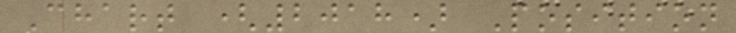Chart (2018) Position
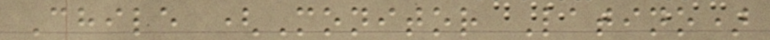Chile (Monitor Latino)
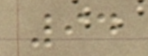94
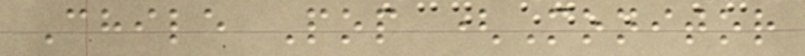Chile Pop (Monitor
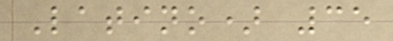Latino) 35
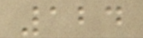124
